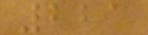221
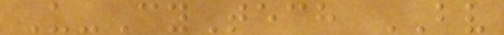U-CyTech BV
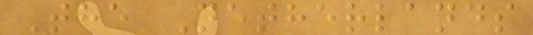The Netherlands
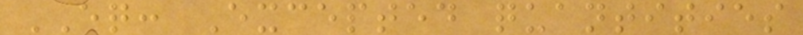EQ: Excepted quantities
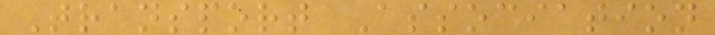Transport Association
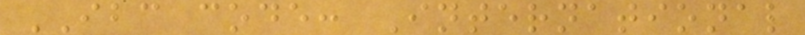IBC code: International
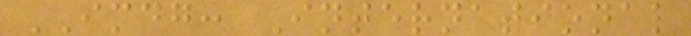IMDG: International
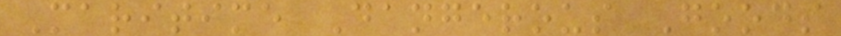Maritime Dangerous Goods
